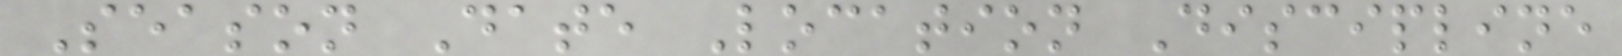Season Date Location Discipline
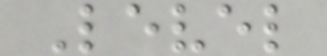Level
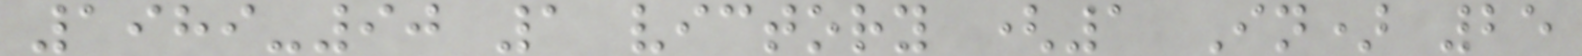1989-90 1 victory (1 In) 25
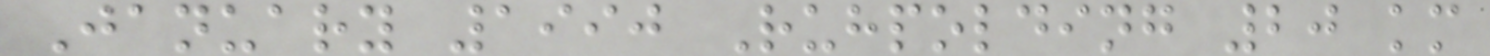January 1990 Ruhpolding 20 km
